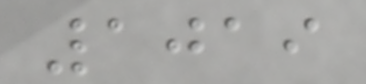1019
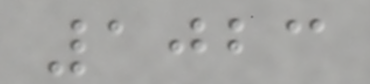1023
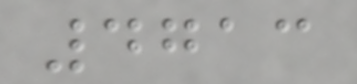4713
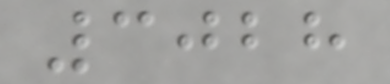3028
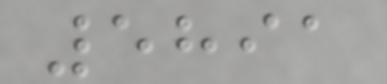5891
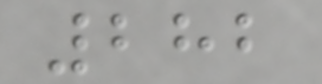282
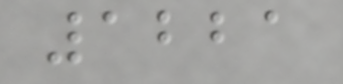1221
